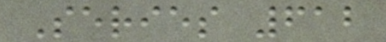Series 612
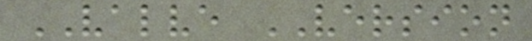VALVE VERSION
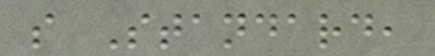s Standard,
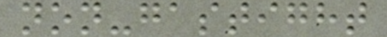non-gastight
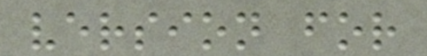version for
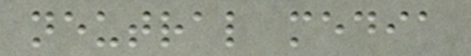neutral media
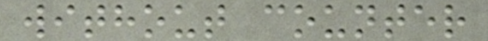without counter
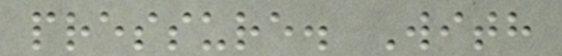pressure. With
